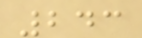243
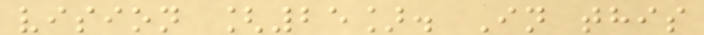vision [25]. In this
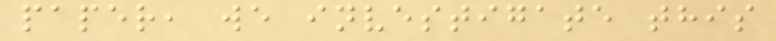paper, we investigate this
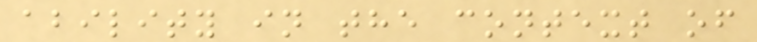ability in the context of
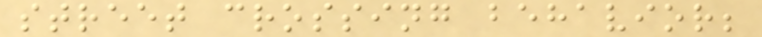street crossing behavior;
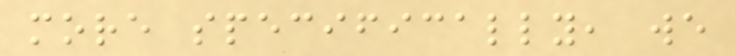more specifically, we
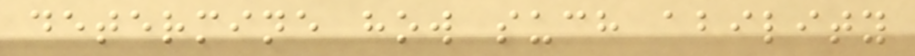determine how such ability
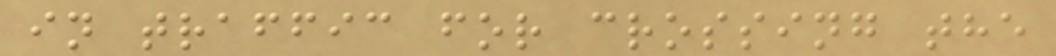in traffic for crossing the
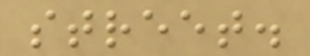street.
